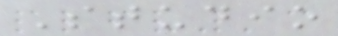Studio
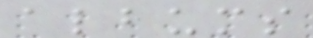albums
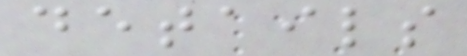details
